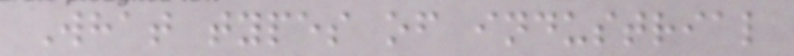What types of industrial
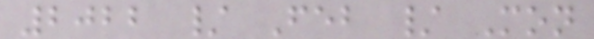2022 / Feb / Mon
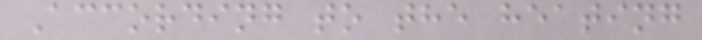According to the heating
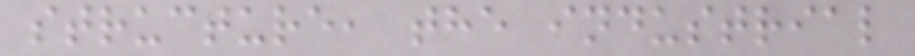structure, the industrial
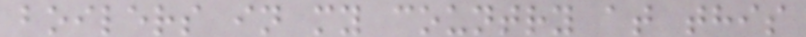boilers in my country at this
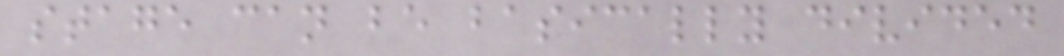stage can be basically divided
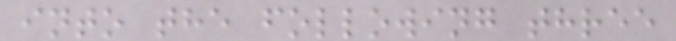into the following three
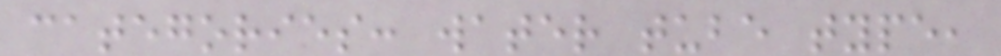categories: water tube type,
